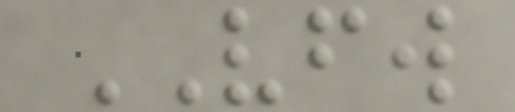VFW
